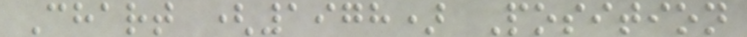Chart (1978) Position
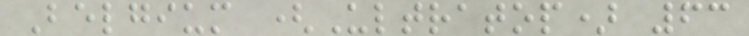Belgium (Ultratop) 63
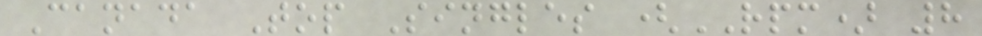Canada Top Singles (RPM) 8
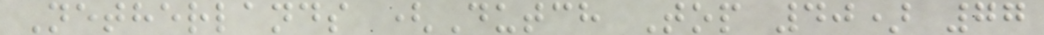Netherlands (Dutch Top 40) 77
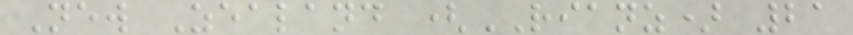New Zealand (RIANZ) 21
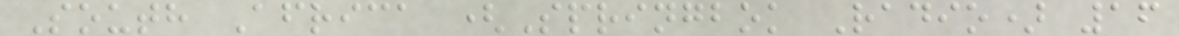South Africa (Springbok Radio) 16
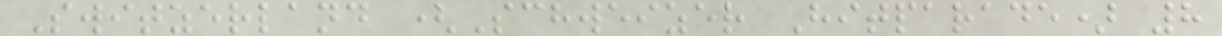Switzerland (Schweizer Hitparade) 8
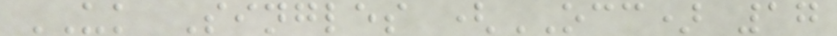UK Singles (OCC) 17
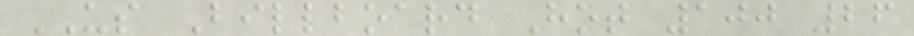US Billboard Hot 100 26
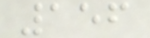156
